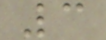3
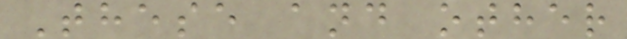These and other
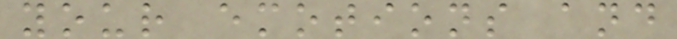your emotions and
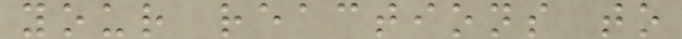your reactions to
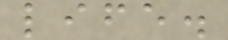life.
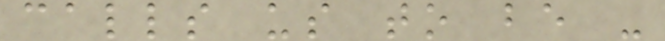calls us to be -
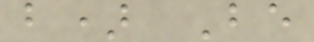b) Be
